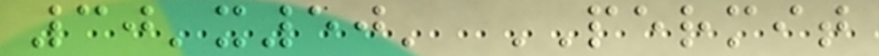30'x50' PERMIT
